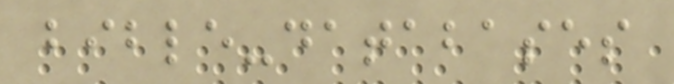bible-databases
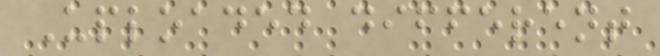Uploaded different
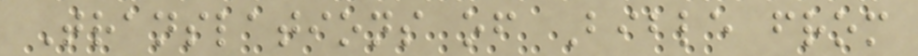Translations of Bible from
